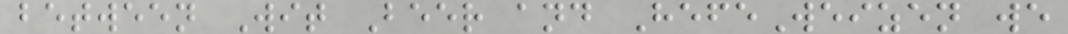between Wit Beer and HefeWeizen we
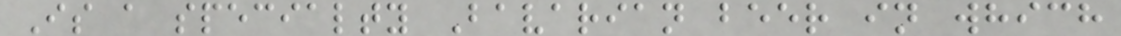Is a specialty Bavarian beer in which
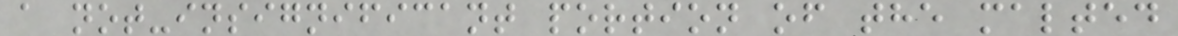a not-insignificant portion of the malted
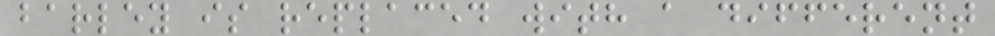barley is replaced with a different
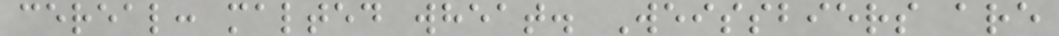cereal: malted wheat. Weissbiers are
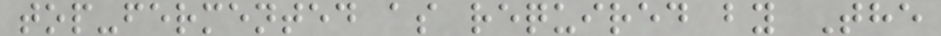top-fermented as required by The
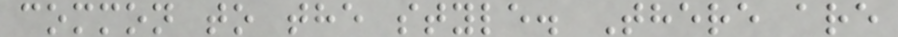common to the style. There are
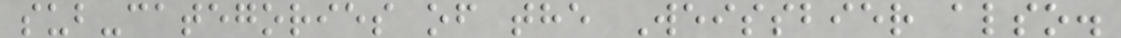sub-categories of the Weissbier also.
